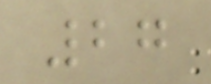27
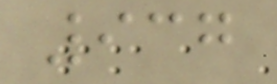937
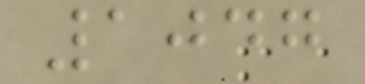1047
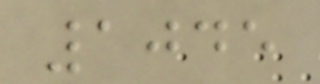1045
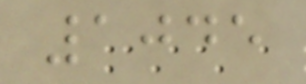1045
